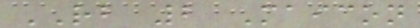RB 2 Maicon
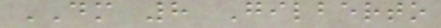DM 8 Gilberto
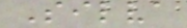Silva
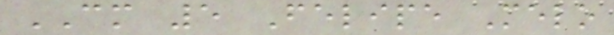CM 5 Felipe Melo
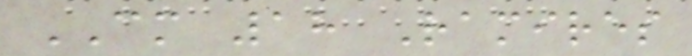CM 18 Ramires
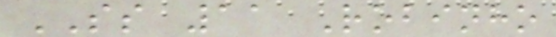SS 11 Robinho
